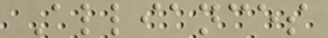Alliances
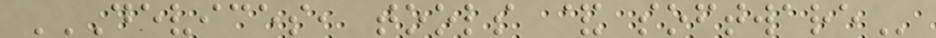DEVICES, TOOLS & SOFTWARE
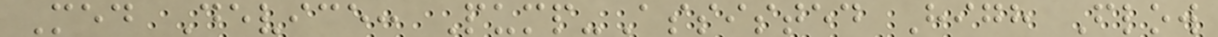Med Device: Pump-Assisted High Flow
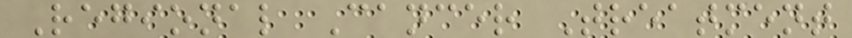Regional Cancer Treatment
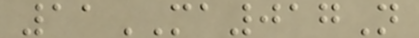11MA017N
